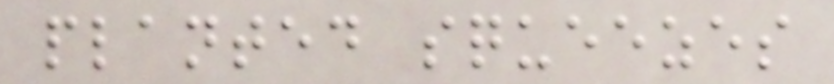planted squeezes
